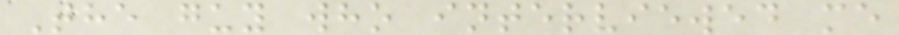The guy who interviewed me
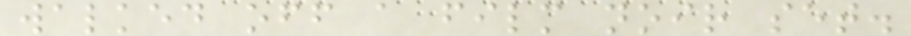walked off a film noir set.
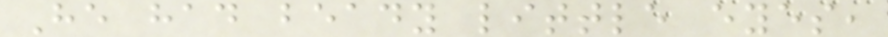He had beady little eyes,
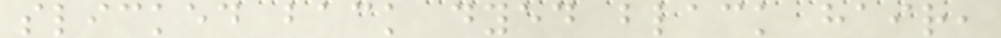slicked back dyed black hair,
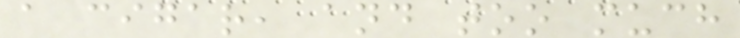a cigar, and too much
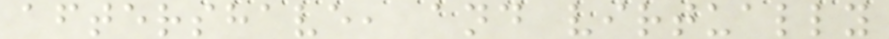aftershave, and virtually
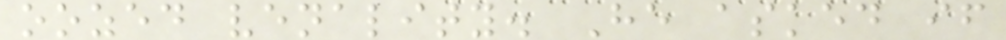oozed venality. He asked if
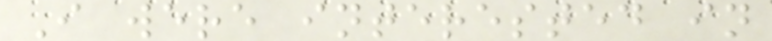I were interested in
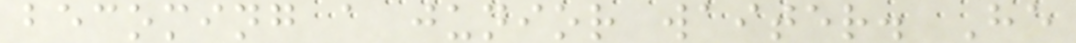becoming a junior waiter. He
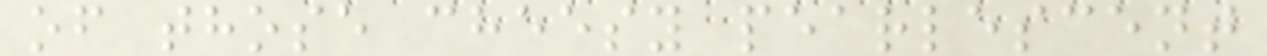of those cheesy pearlescent
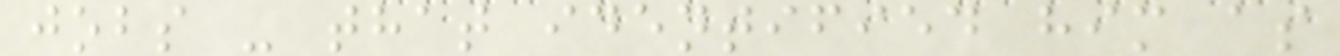jobs - that identified him as
